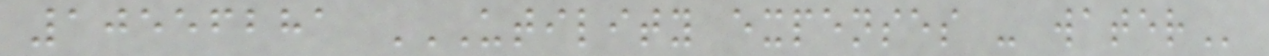10556281 UTILITY EXPENSES - WATER
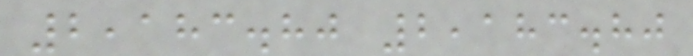2,183.80 2,183.80
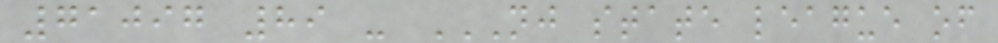71097 89 - NJ STATE LEAGUE OF
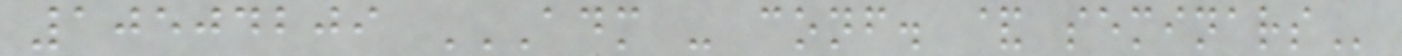10504209 ADM - CONF. & SEMINARS
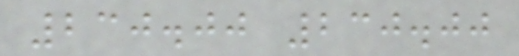230.00 230.00
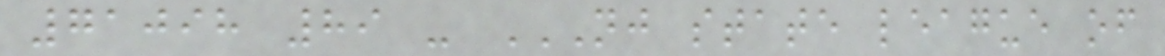71098 89 - NJ STATE LEAGUE OF
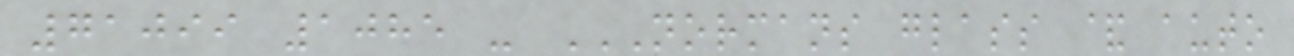71099 1085 - NORMANS GLASS & AUTO
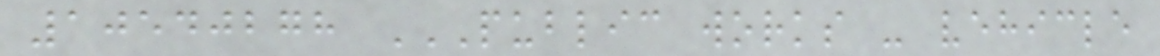10540278 PUBLIC WORKS - VEHICLE
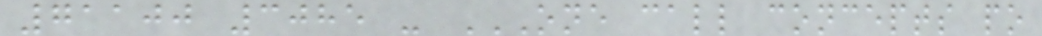71100 3085 - ONE CALL CONCEPTS PO
